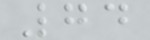74
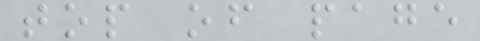top of page
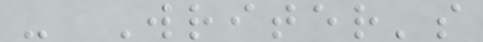- Writer's
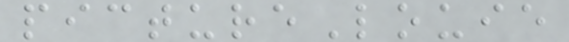pictureLouie
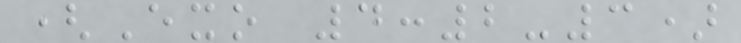(Exo 4:2-3)
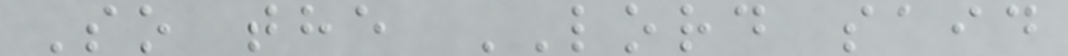So the LORD said
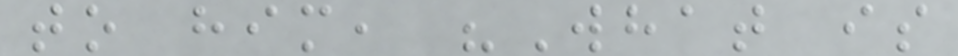to him, "What is
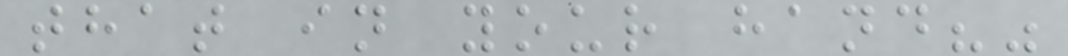that in your hand?"
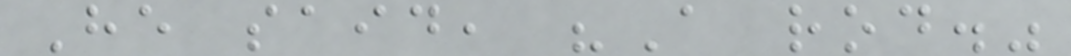He said, "A rod."
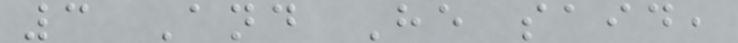3 And He said,
